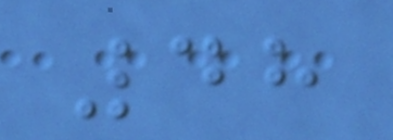48
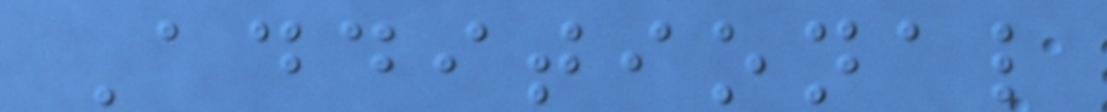Additional
